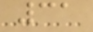31
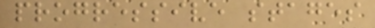progressive stages
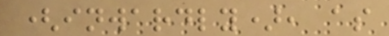(inwardly), as
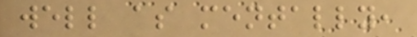well as mentally,
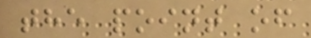the point of
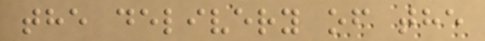the delivery of the
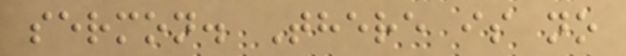sermon. There is no
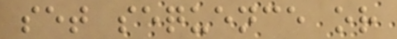set sequence or
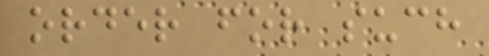order for such
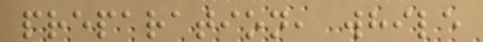preparation, while
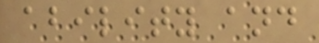ability and
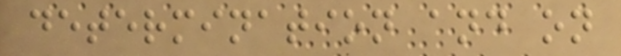determination and on
